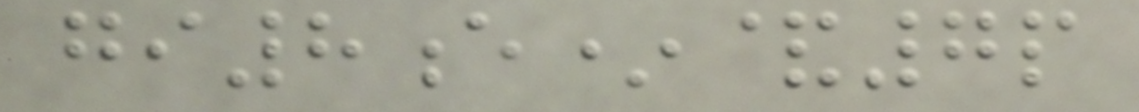gi8e*&7p
